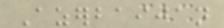Azerbaijan
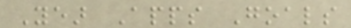Year Apps Goals
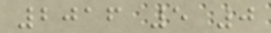2016 5 0
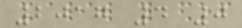2017 4 0
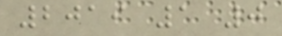2019 1 0
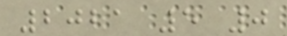2021 5 0
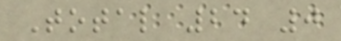Total 24 0
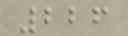226
